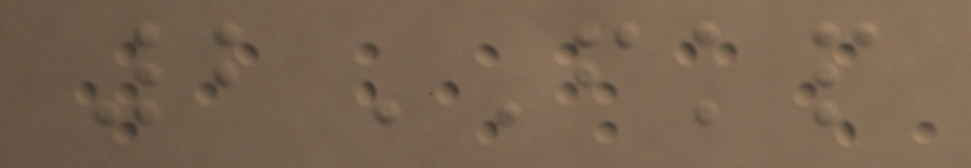2FKP
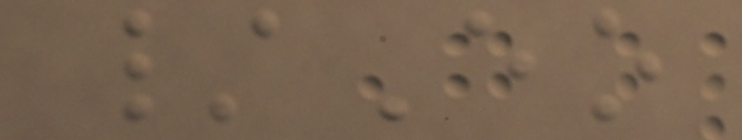/Eo
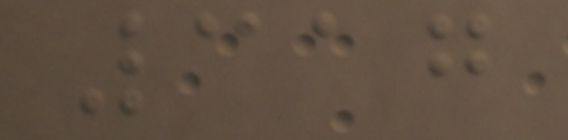317
